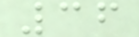36
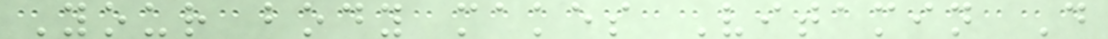Your body makes Vitamin D
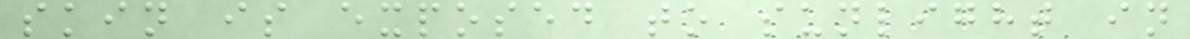skin is exposed to sunlight in
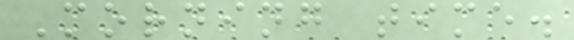Morning time.
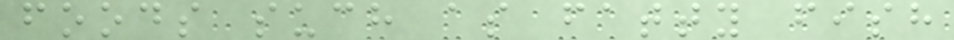foods such as fatty fish
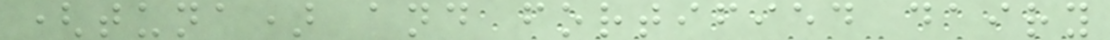(tuna) and fortified dairy
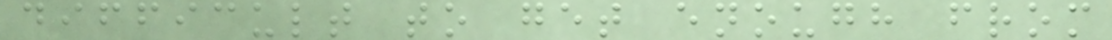difficult to get enough from
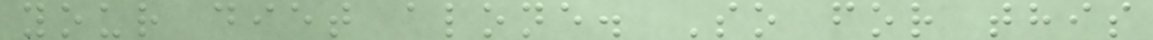your diet alone. So for this
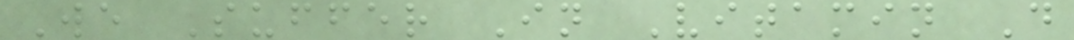We Suffer In Vitamin D
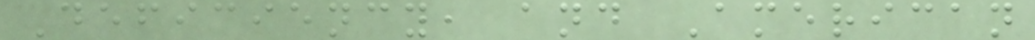Deficiency, and American
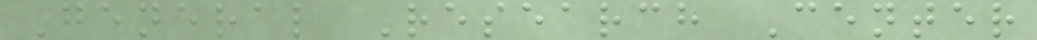General Research Center
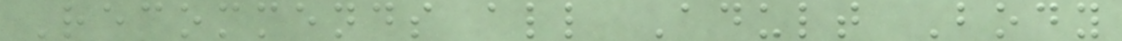Recommends all Adult Body
